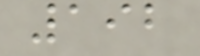192
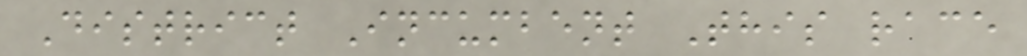District Incumbent This race
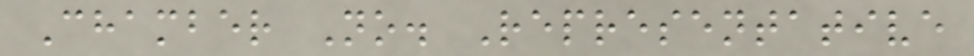Chamber No. Representative
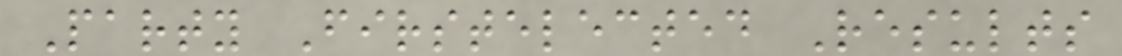Party Firstelected Results
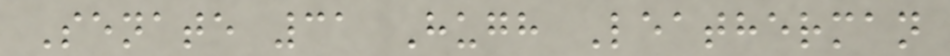Senate 31 Hugh Leatherman
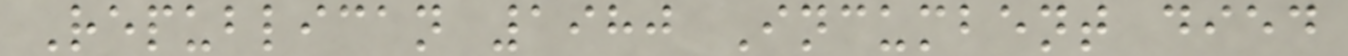Republican 1980 Incumbent died
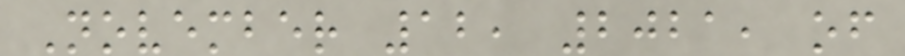November 12, 2021, of
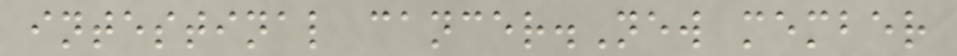intestinal cancer.New member
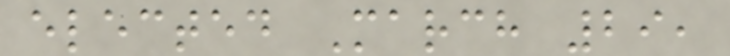elected March 29,
